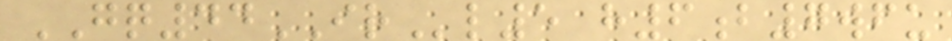GQ44IRl5 h6b7wfu
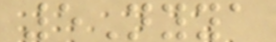5Nyya
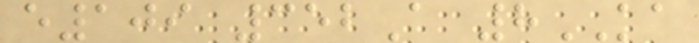e109 352A 8KA
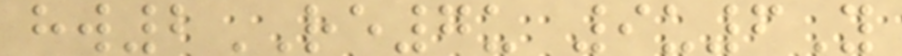hw2RE7u 9u6Y
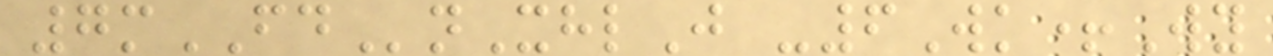7mFDnXhlJ -6Wk+Wy
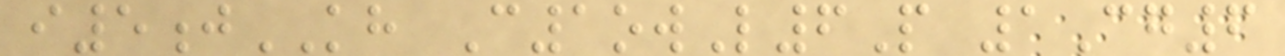i5jKH C1owL6P 1Cg6
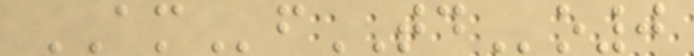AMfTDo0
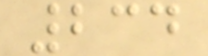234
